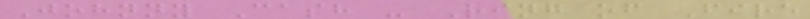Johnny Cash - Ring of Fire
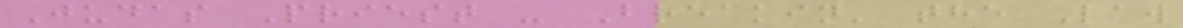Judas Priest - Breakin' the Law
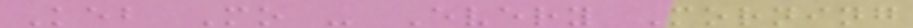Keb Mo - Every Morning
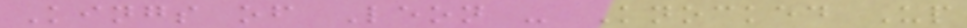Kings of Leon - Knocked Up
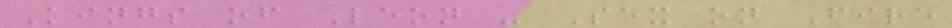Kings of Leon - Sex on Fire
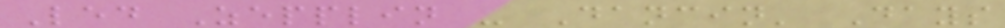Led Zepplin - Dancin' Days
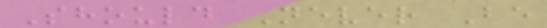Should Never Be
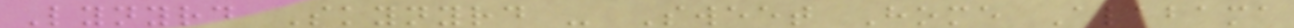Lynyrd Skynyrd - Sweet Home Alabama
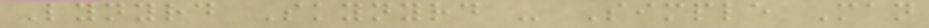Lynyrd Skynyrd - Simple Man
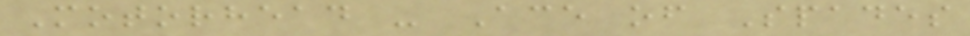Motorhead - Ace of Spades
